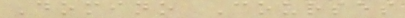Domino Courses
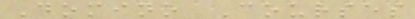Domino Courses
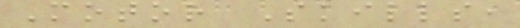Motor Skills,
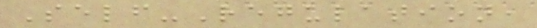Self-Regulation,
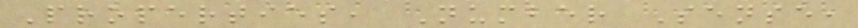Properties, Number Sense,
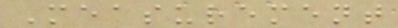Measurement
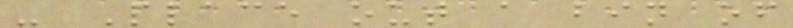- Place out a bin of
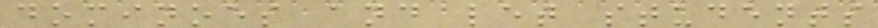dominoes and let students
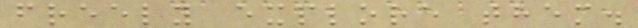freely explore them.
